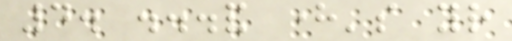4. ...and here's your
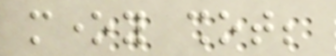money shot;
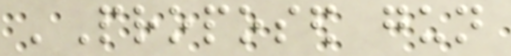'Proposed gun
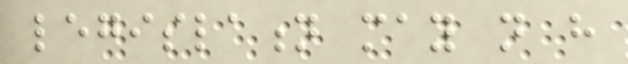legislation may not have
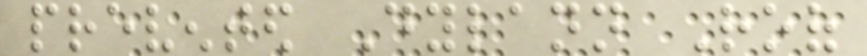prevented Dylann Roof
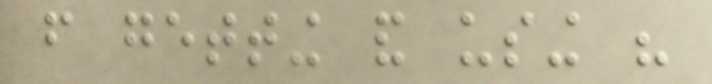from getting and using his
